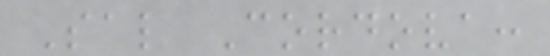Sal Cordova:
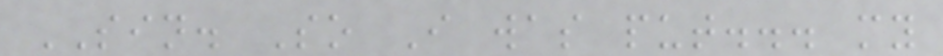SIN. So I was put... my
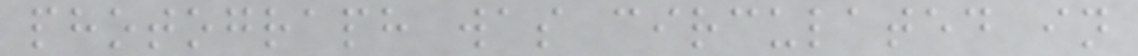photograph was circulated in
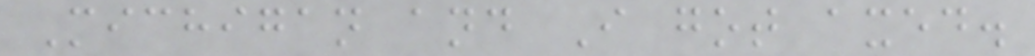Michigan and I got axed.
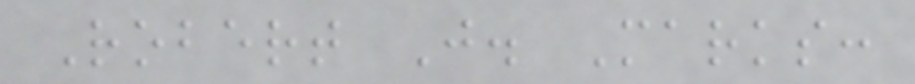Robert J. Marks:
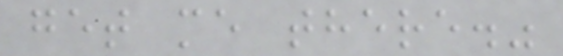get me there."
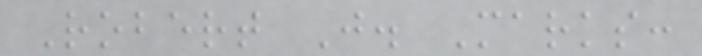Robert J. Marks:
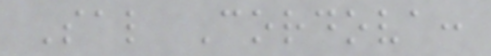Sal Cordova:
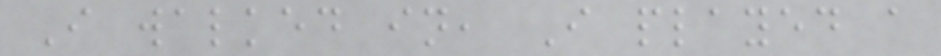I walked in, I played a
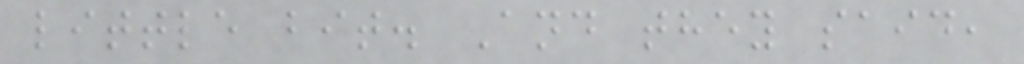little bit. And they said,
